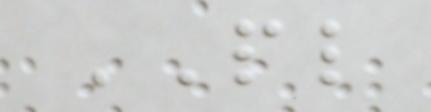PL
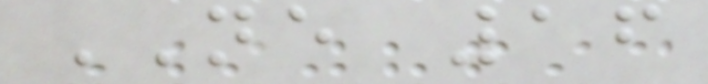NE 16
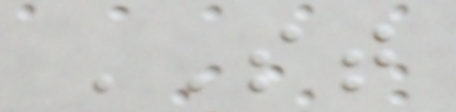ST
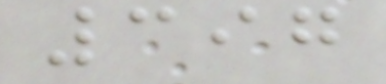397
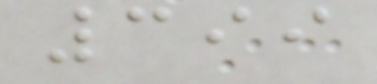399
